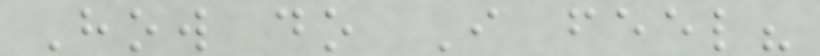How do I feel?
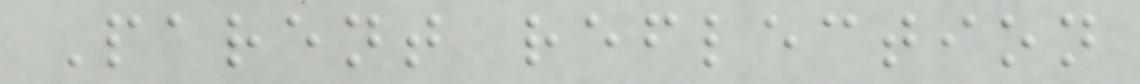Parent reflection
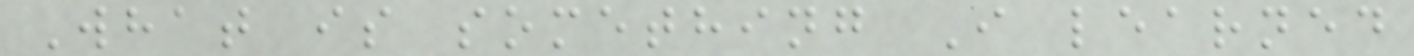What is something I learned
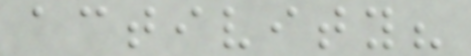activity?
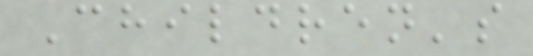Children's
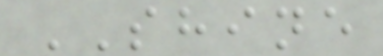SHINE
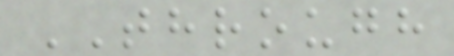THROUGH
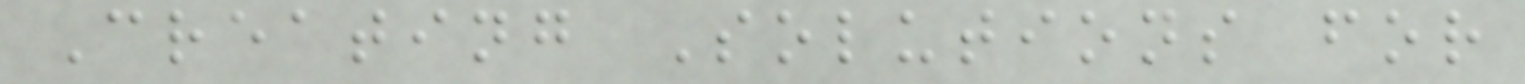Creating Solutions for
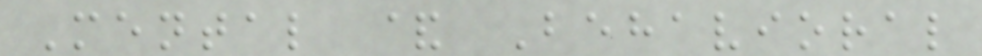Mental & Behavioral
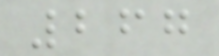267
